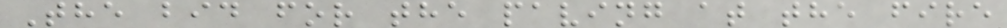The bid for the paving at the fire
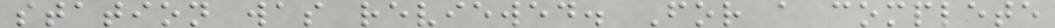station was reviewed. For a complete
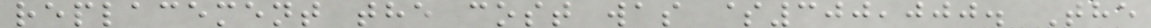replacement the cost was $300,000. The
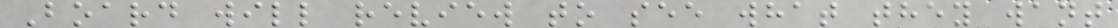Board will review to see what they want
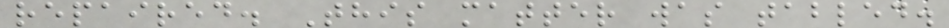repaired. This matter was tabled.
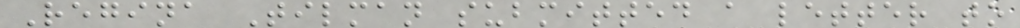Regina Tilman submitted a letter to
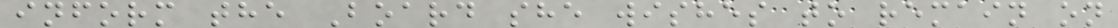inform the Board she wishes to remain on
